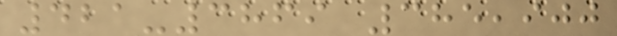421-3869 385,900
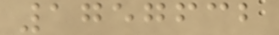1757632
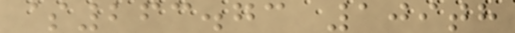$263.73 109th
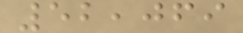52,069
